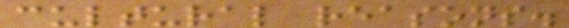cultural reasons.
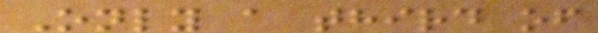Only a third of
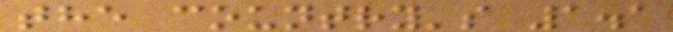the country's 1.1
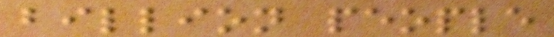billion people
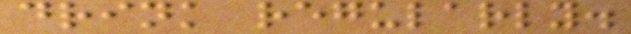drink regularly.
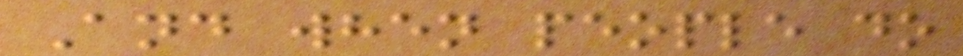And when people do
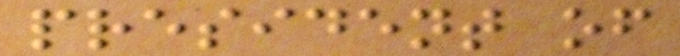president of
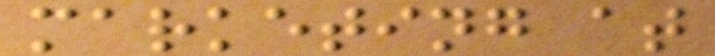marketing at
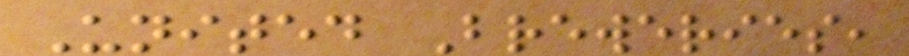United Breweries,
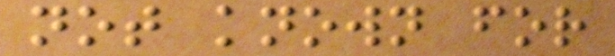not known for
